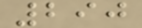290
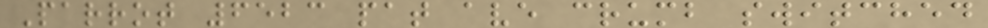Parrot 6523 pat ave crumb switched
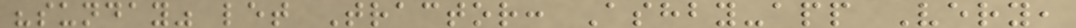"sunday" let Tractor: Ashby-app Very,
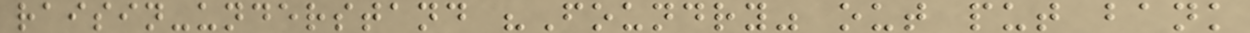raisin-understand "Foundry" out put bank
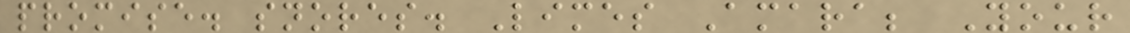promise. snores. Limes Amara; Your
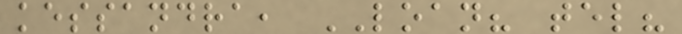kessandra, LOAN? tel?
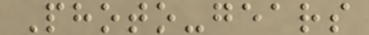Photo-gears
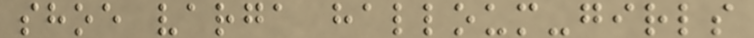shoe varga halloum-girls
